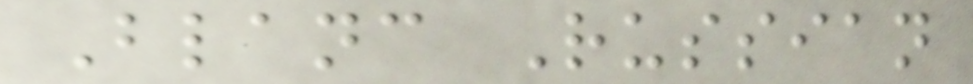Blanc Russian
